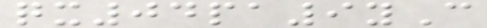qx04pa9yC
